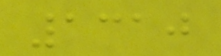1310
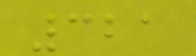321
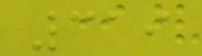319
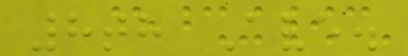8th Ave.
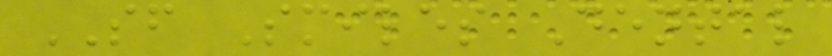SF Smiles Dental
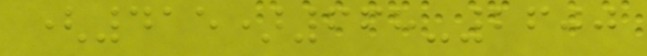(415)668-2600
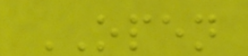OPEN
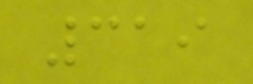319
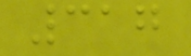317
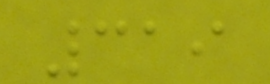319
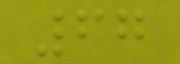67
